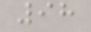98
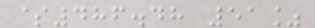$486.48 51%
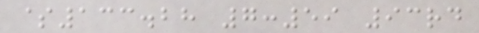$133.28 7:59 93rd
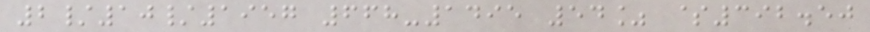2/10/1957 668-1495 54% $392.50
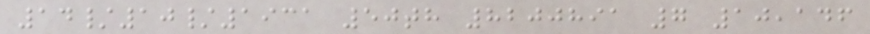14/10/1931 50th 8200891 7 10,146
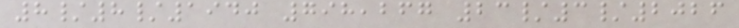8/8/1940 798,267 23/3/2026
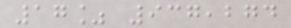17% 937,274
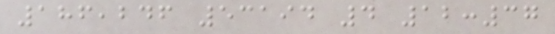186,246 53194 4 12:37
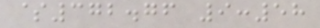$372.76 9:58
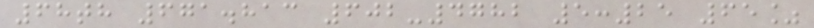68th 671.813 602-4782 5:25 65%
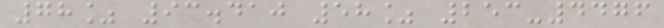78% 93.410 58% 253-4476
